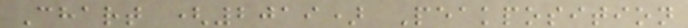Chart (2019) Peakposition
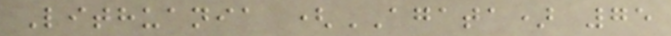Lithuania (AGATA) 75
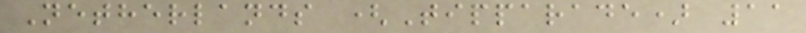Netherlands (Tipparade) 11
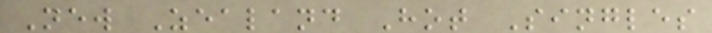New Zealand Hot Singles
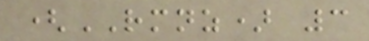(RMNZ) 3
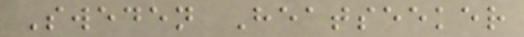Sweden Heatseeker
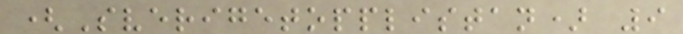(Sverigetopplistan) 9
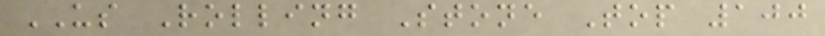US Rolling Stone Top 100
